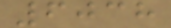6038
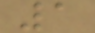1
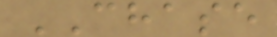CHASE
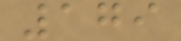179
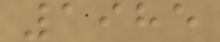1985
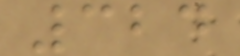324
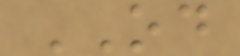OD
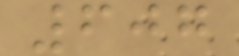607
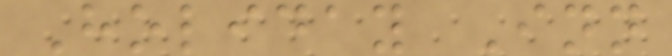Holiday Inn
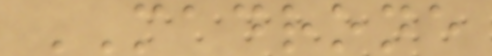MADRONE
